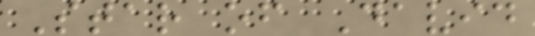Star of David
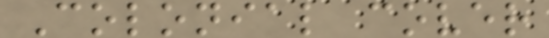Colonial cover
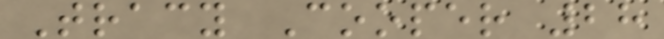Tracy Cooper 28
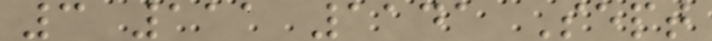3 111 1141 Sept
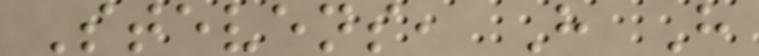Stevens, H H
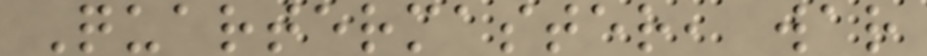Quartermaster, war
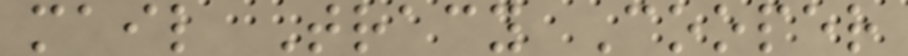mail Tracy Cooper
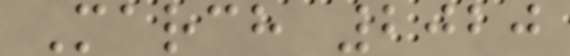March 2020
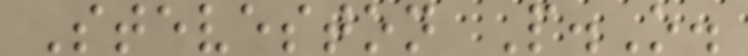Steveston P.O.
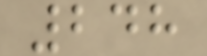248
